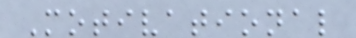Motivational
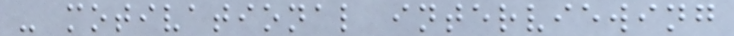- motivational interviewing
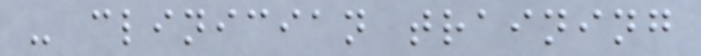- clinician training
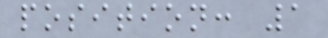position: 1
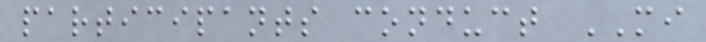participants conduct MI
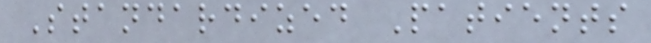Standardized Patients
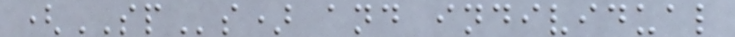(SPs) and individual
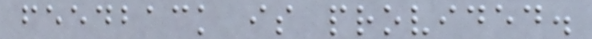feedback is provided.
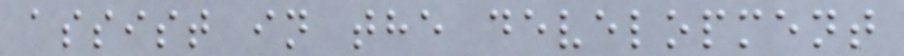assist in the development
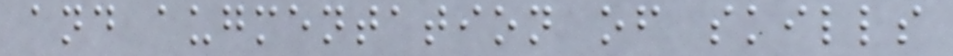and augmentation of skills
